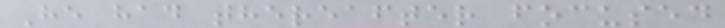He had thereafter focused
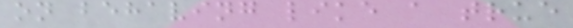on behaving like a true
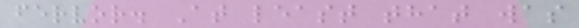fervor. At least that was
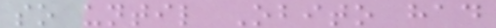so until Obito had
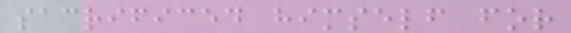sacrificed himself for
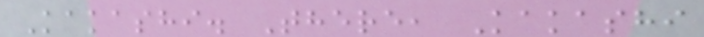Kakashi. There, Kakashi
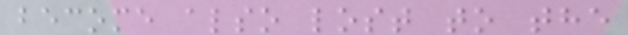become also lost to the
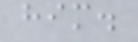him.
